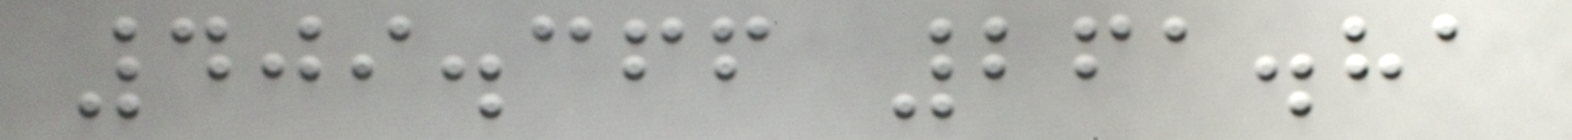409.366 261.81
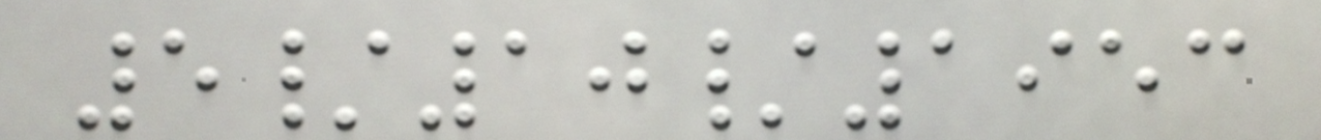5/10/1953
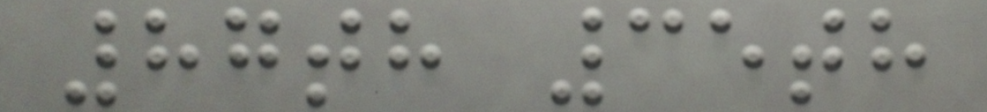87th 35th
